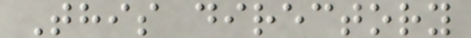This directory
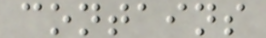contains
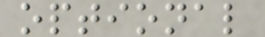optional
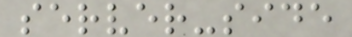server-side
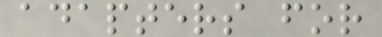adapters for
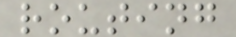routing
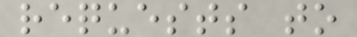requests to
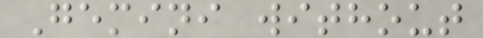Gemini without
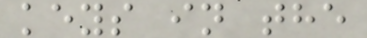keys in the
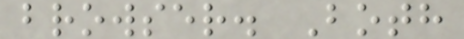browser. Both
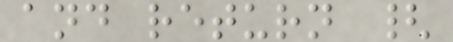and return {
